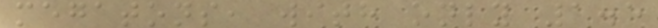megatons, with only 1.5
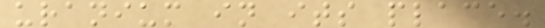uranium in its place.
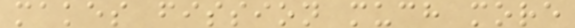makes fission much more
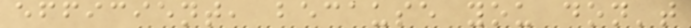efficient, because you don't
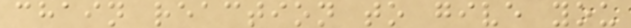chain reaction to give you
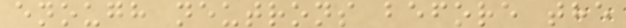enough neutrons before the
